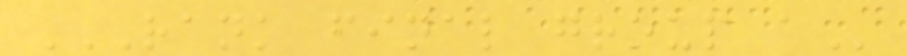RANK FINAL GROUP A
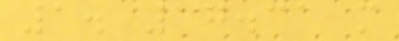1. 17.31 m
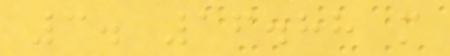3. 16.88 m
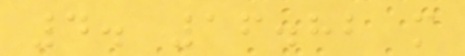4. 16.82 m
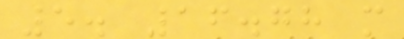5. 16.78 m
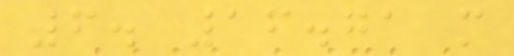6. 16.71 m
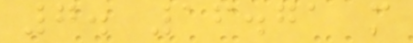7. 16.71 m
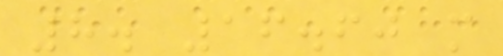8. 16.60 m
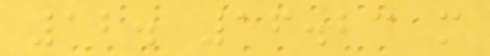12. 16.23 m
